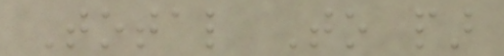Total To par
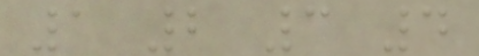1 2 3 4
